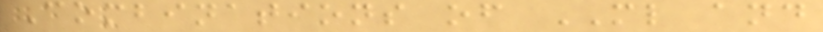Combinations of ML and
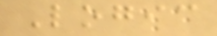Logic
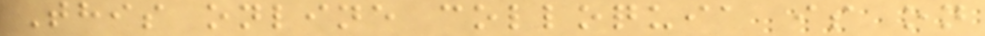This online colloquia is on
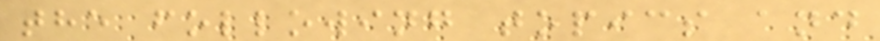the following topics and
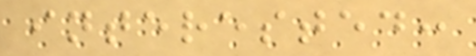interested:
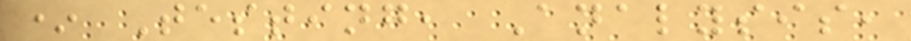* Testing, Analysis,
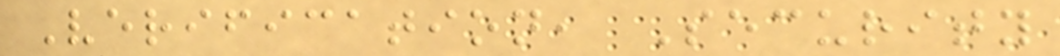Verification, Security
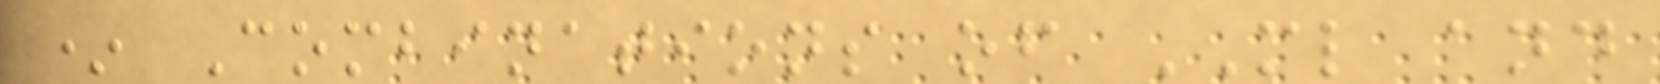* Combinations of ML and
